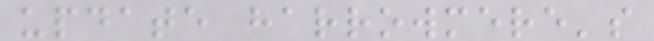update harrowmere's
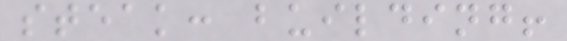steak: building!
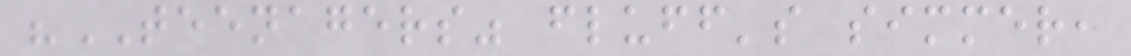"TEENAGERS" fluff's simmer,
